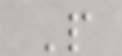P
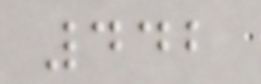442
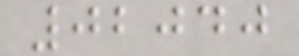02040
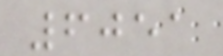6051
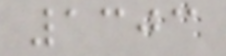1303
